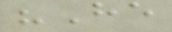"He
